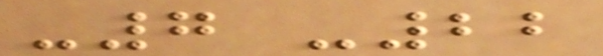-7 -22
